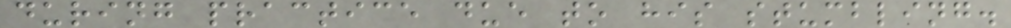during practice due to his stumbling.
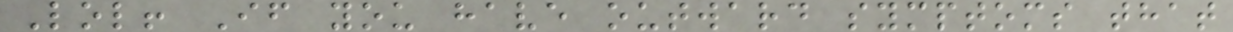Lol! If you have outward symptoms that
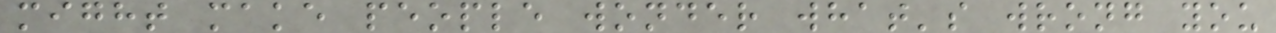might make people wonder what's wrong you
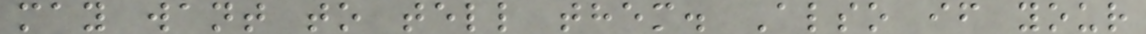may want to tell them. Also if your
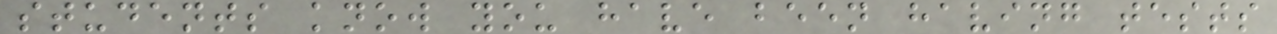students know you have been having tests
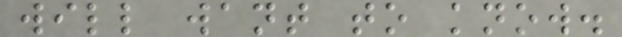will want to know.
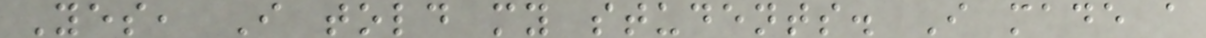Yes, I told my students. I made a
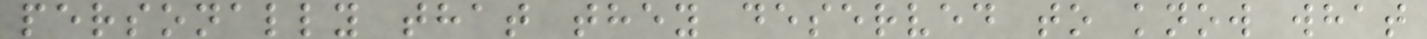personally that they deserved to know what
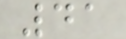41
